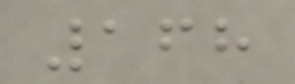168
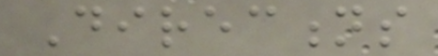Directions
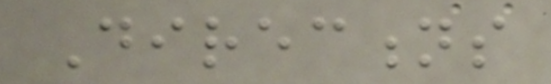Directions
